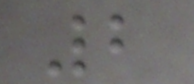2
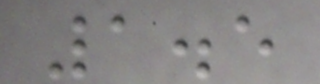1.5
